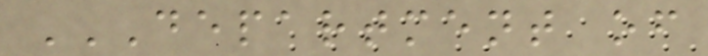DEPARTMENT OF
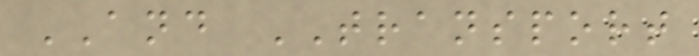AND TRANSPORT
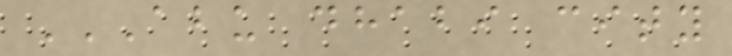ABU DHABI CITY
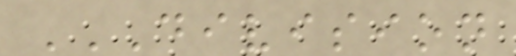DIVISION
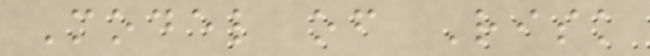Model of Risk
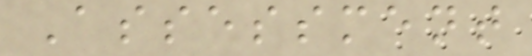Assessment
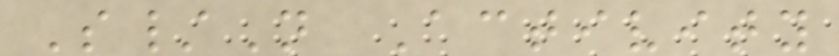S/N Activity
